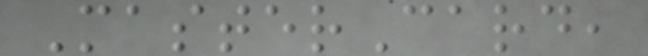MasterCard,
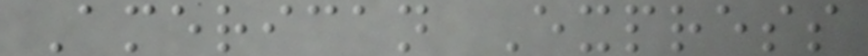American Express
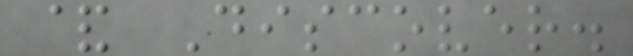& Discover.
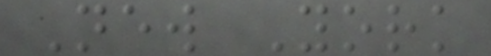New York
